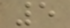5
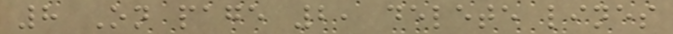8 On page 2, delete lines
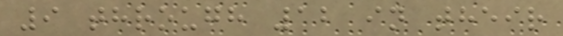9 through 12 in their
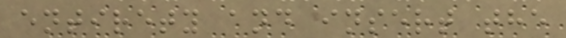entirety and insert the
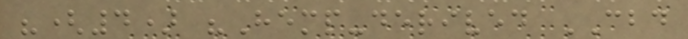"(4) "Hemp-derived CBD
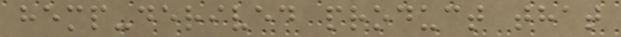hemp-derived product that
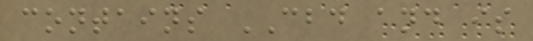contains CBD and is
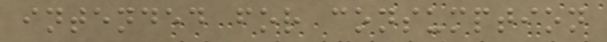intended for consumption
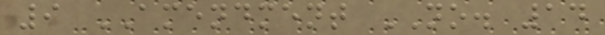9 AMENDMENT NO. 14
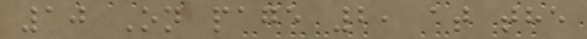10 On page 2, at the
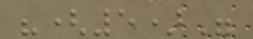"(5)"
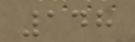148
